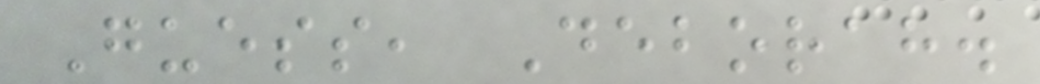Guess, Deborah.
